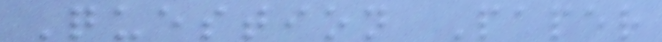Question Paper
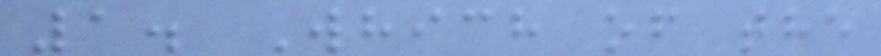1. Which of the
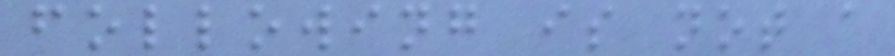following is not a
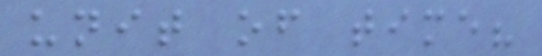unit of time?
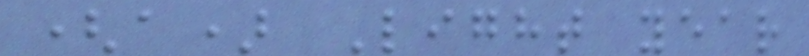(a) Light year
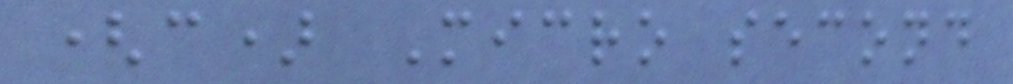(c) Micro second
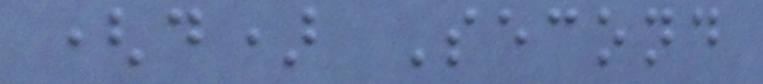(d) Second
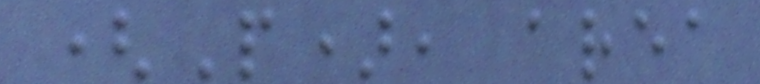(P), area
